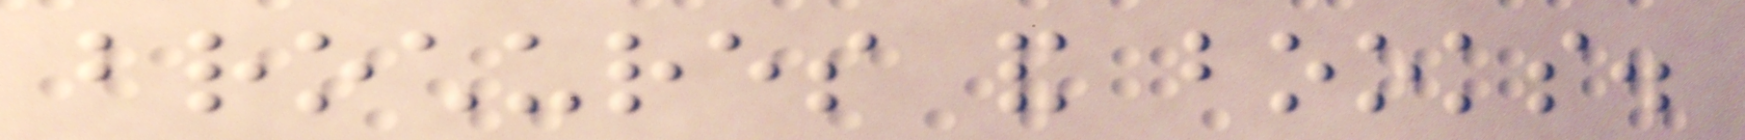brochures and books.
